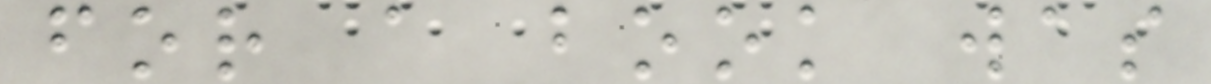for a book was
